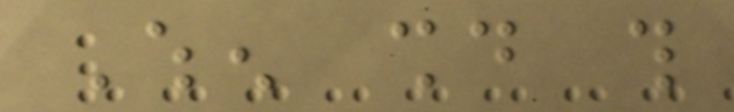When should this
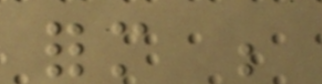form be
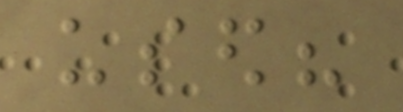used?
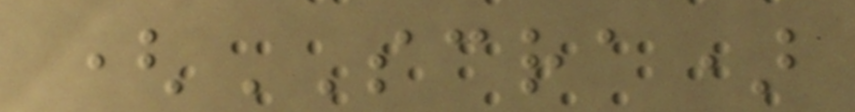(SCRA)
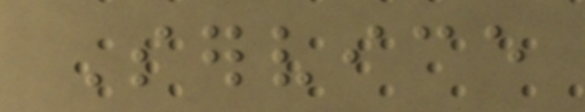Service
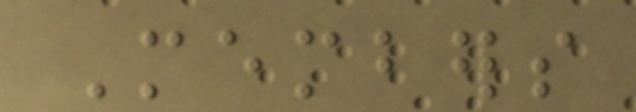Members
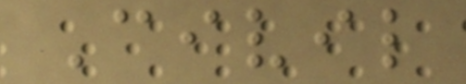Civil
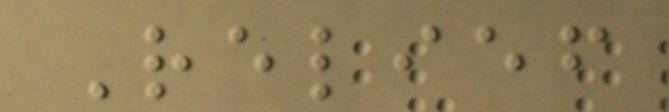Relief
